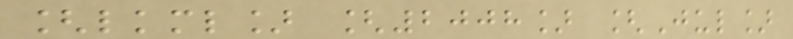[lkml] [2008] [Jul]
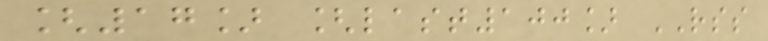[17] [last100] RSS
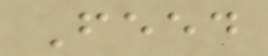Feed
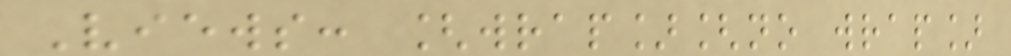Views: [wrap][no wrap]
